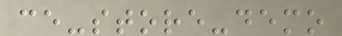ce-store-demo
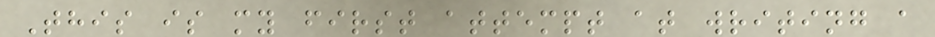This is my first attempt at writing a
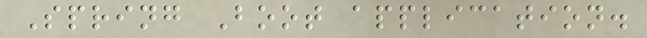Spring Boot application.
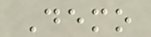Demo
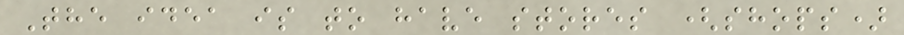The idea is to have stores (shops)
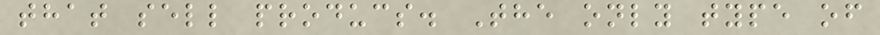that sell producs. The only type of
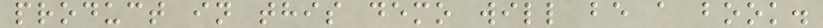product in this demo will be a book.
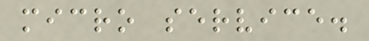micro service.
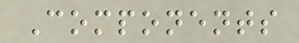Components
